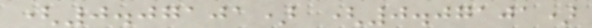(0.07101) (0.07101)
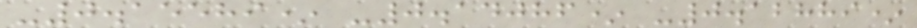-0.15589* -0.14086* -0.12889*
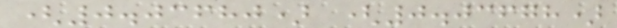(0.03680) (0.03678)
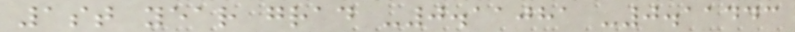1st year grad -0.11081 -0.11443
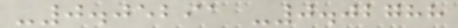-0.05291 -0.02788
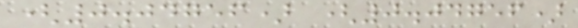(0.04756) (0.04756)
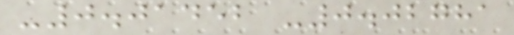-0.01452 -0.02781
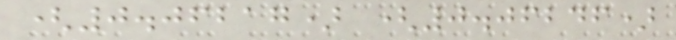(0.06217) (0.06246)
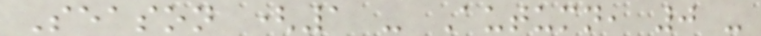Season (1 - Autumn, 0 -
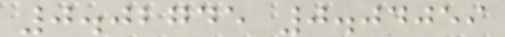0.02745 0.04059
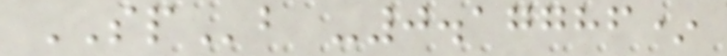SPb -0.17786*
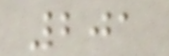201
